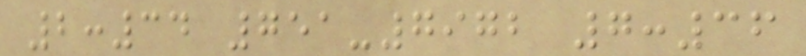2:34 751-7972 7:36
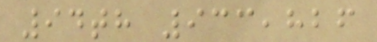94th 933,826
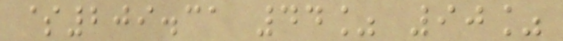$209.31 44% 90%
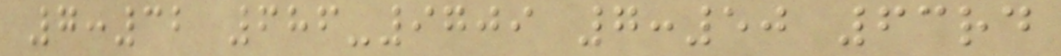7:32 686-9709 7:50 63rd
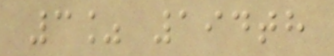3% 194th
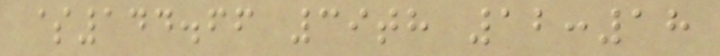$144.66 39th 12:18
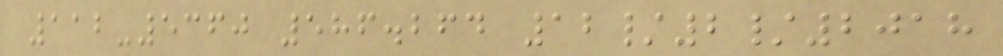112-5360 586.264 12/2/2018
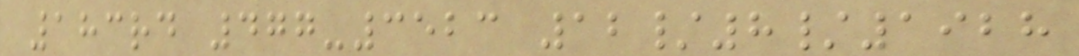183rd 477-3523 12/8/1928
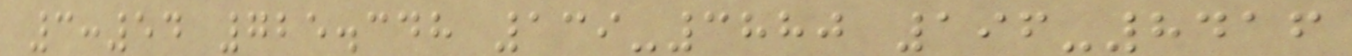3:54 725.348 139-3880 196-8416
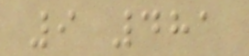9 481
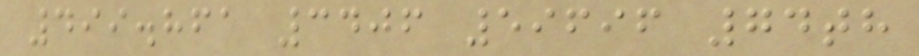499.861 3406 59696 74th
